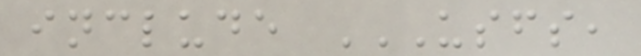include USFS,
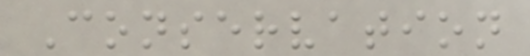Conservation
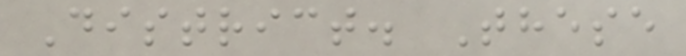District. These
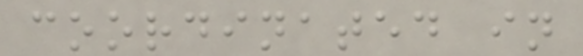coordinated in
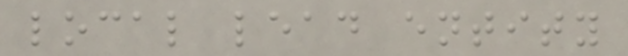local lead entity
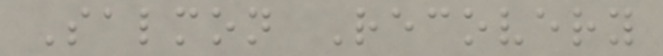Salmon Recovery
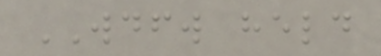WDFW held
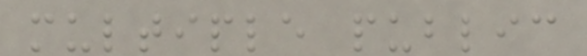multiple public
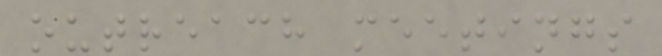outreach meetings
